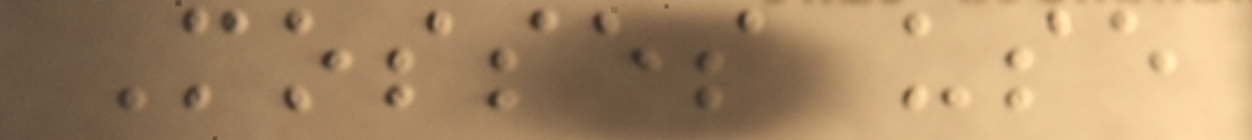Mosses use
